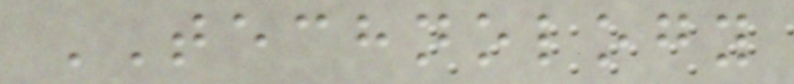TECHNOLOGY
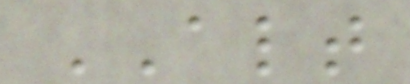ALT
